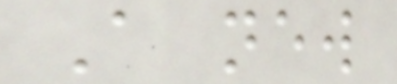A new
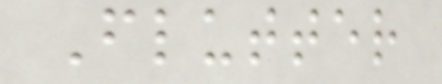Flutter
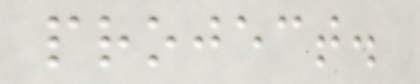project.
